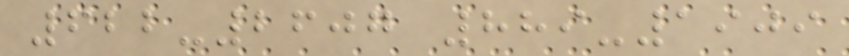622-2607 889-1909
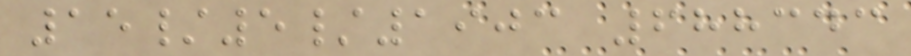15/5/1903 688343
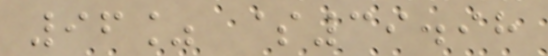96% $39.98
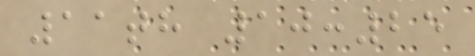11th 10:25
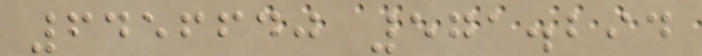6456640 571.294
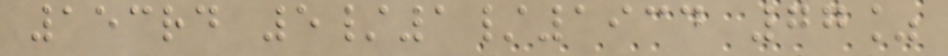153rd 5/1/1934 77%
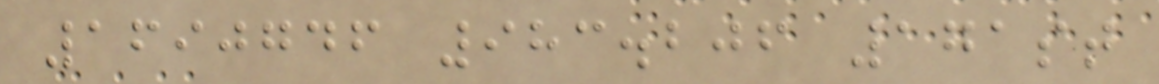1690746 983.206 171st
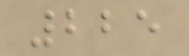225
